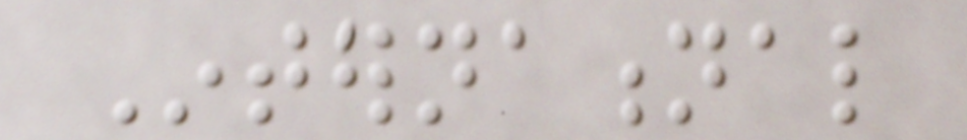International
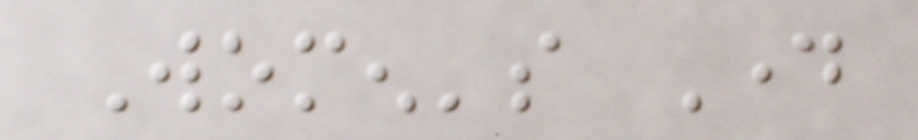Women's Day
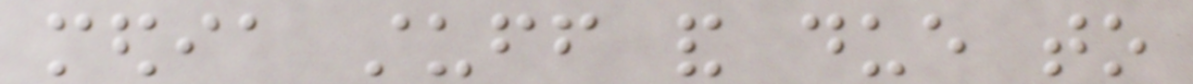media stuff and due to
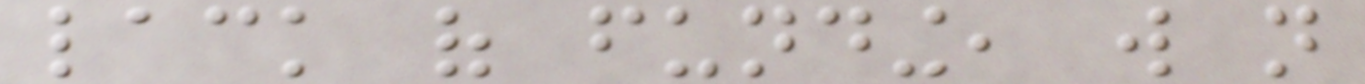lack of funding, will not
